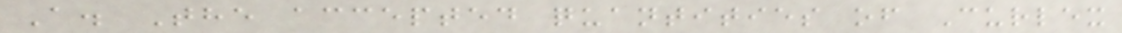A. The accepted quantities of Curlex
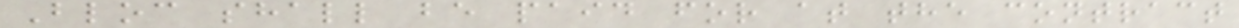Bloc shall be paid for at the contract
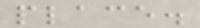place.
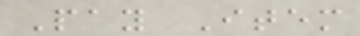Pay Item
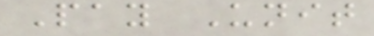Pay Unit
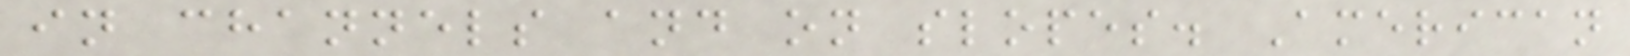in channels and on slopes. American
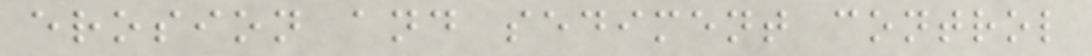erosion and sediment control
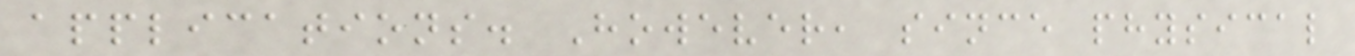applications. However, since physical
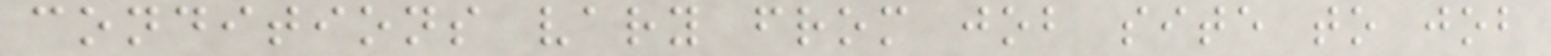conditions vary from job site to job
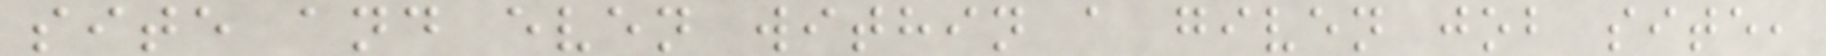site and even within a given job site,
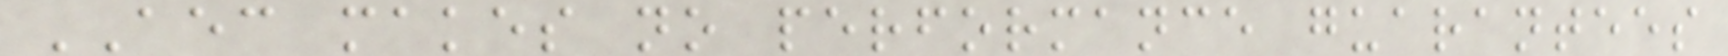AEC makes no performance guarantees
